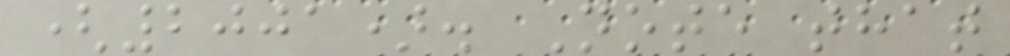(2001). Note that
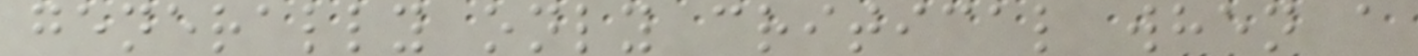generally only critical when a
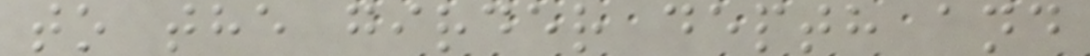to the girder depth and
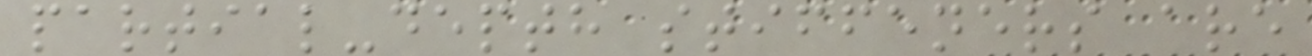partial-depth stiffeners are
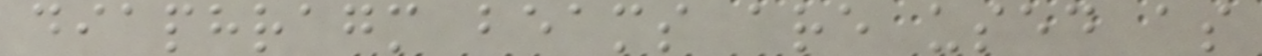diaphragm beams are used as
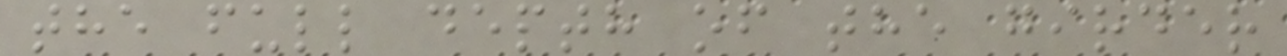the full depth of the girder
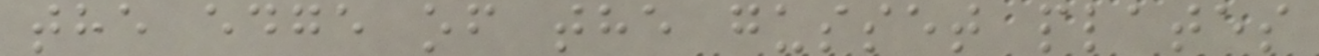the edge of the gusset plates
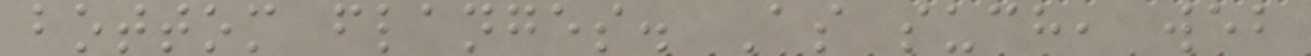bottom flanges. As such, web
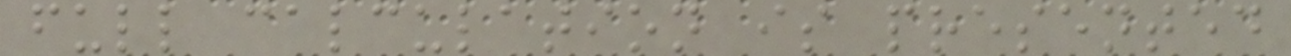full calculation is presented
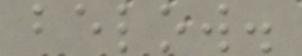below.
